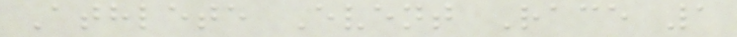Athlete Event Race 1
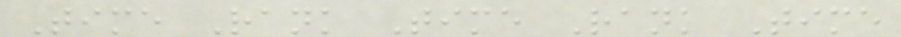Time Rank Time Rank Time
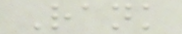Rank
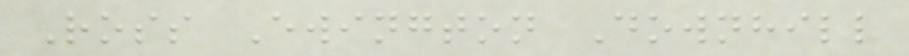Ross Ewington Downhill
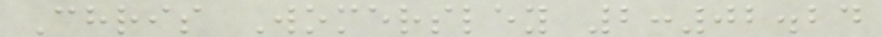Chris Womersley 2:02.24
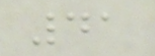41
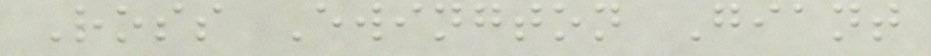Ross Ewington Giant
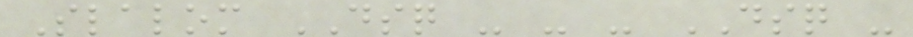Slalom DSQ - - - DSQ -
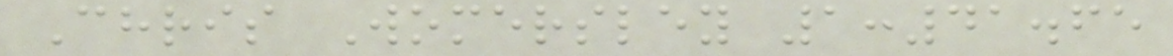Chris Womersley 1:41.65
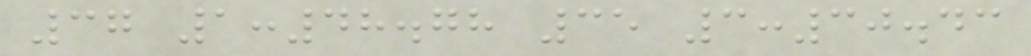37 1:48.78 35 3:30.43
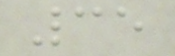35
